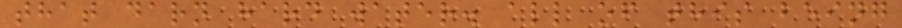that darn hard water. all of this being
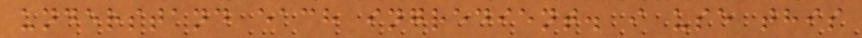understand each ingredient. i use this
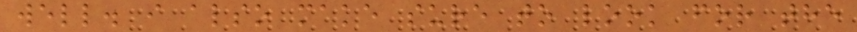well. i also make sure to look for the
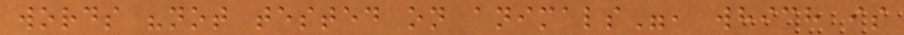words "not tested on animals", which is
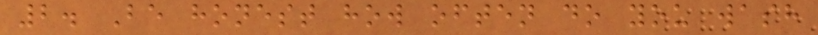2. Be honest how often do you wash
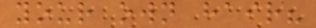your own hair?
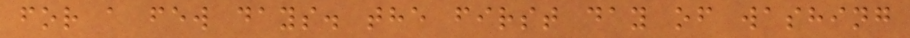for a few days. the first day of washing
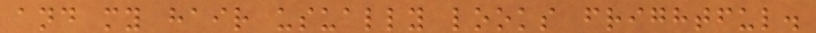and my hair usually looks frightful.
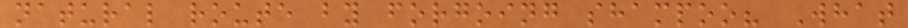natural route by forgoing shampoo? What
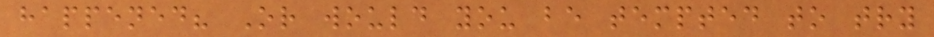happened? Or would you be tempted to try
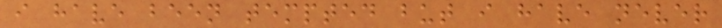i have been tempted but i have never
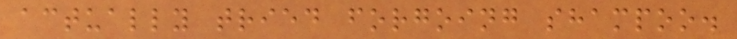actually tried forgoing shampoo.
